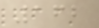162
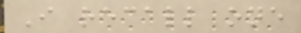I recall one
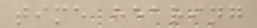time hearing
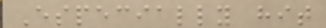Especially hit
